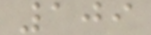109
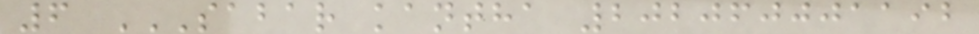6 SABAR KANTHA 202060001192
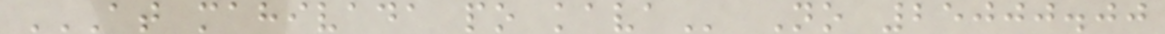AT MAHIVADA PO KAVA No 25000.00
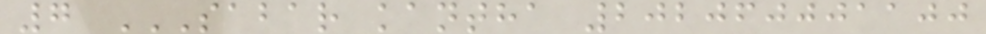7 SABAR KANTHA 202060001100
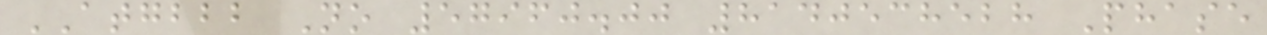ATGBBB No 57960.00 8140538528 Phase
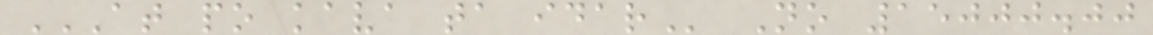AT PO KAVA TA IDAR No 15000.00
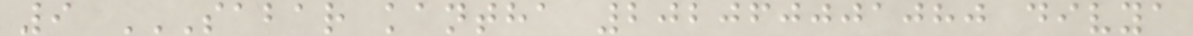9 SABAR KANTHA 202060001080 DIVYA
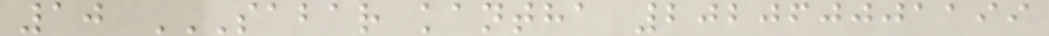10 SABAR KANTHA 202060001199
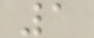1
